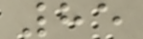85
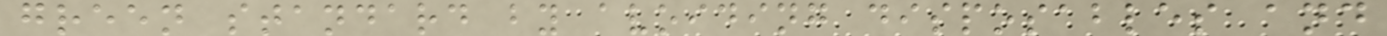green standard by avoiding disposables and
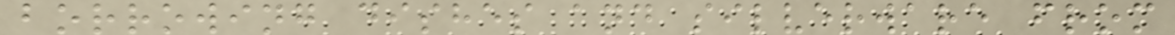borrowing dishes and silverware from
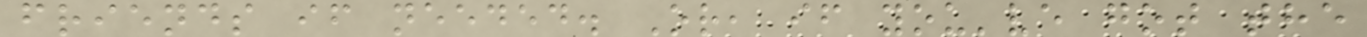friends if needed. Or, if you've got the
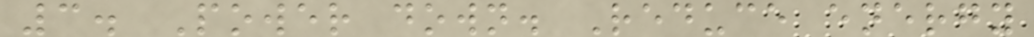3. Power down. Reduce energy
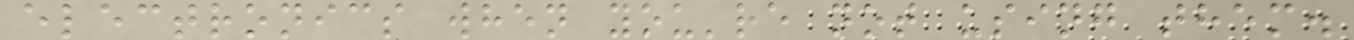electronics when you're not using them.
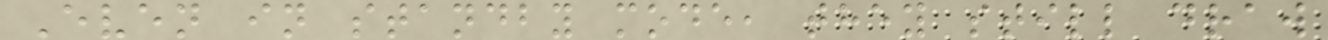Even in standby mode, they still draw
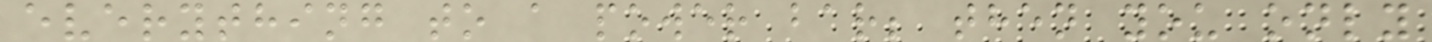everything to a power bar; then you only
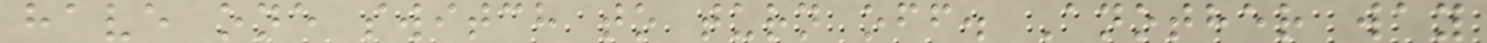have one switch to turn off. Another way
